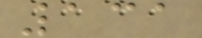131
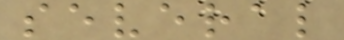several
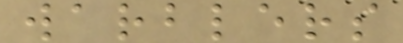warblers
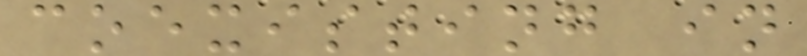coexisting in
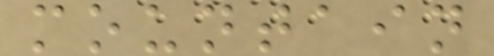mountain
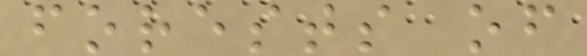forests of
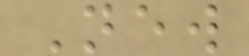New
